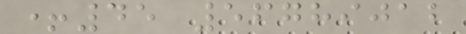+45 56789012
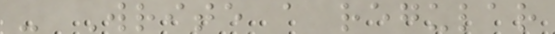- Write a regular
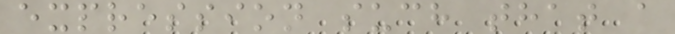expression such that a
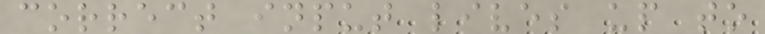correct input lives up to
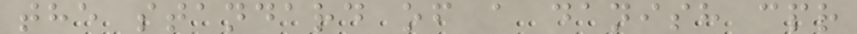the standard of a danish cpr
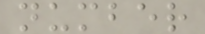number
